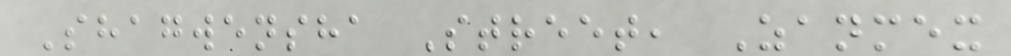Shagwensha Street, Zanmex
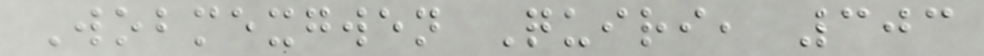Wobmexgwen Quiri, 303
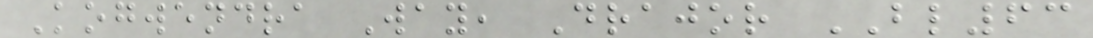Kogwendra Way, Drajor BL63
